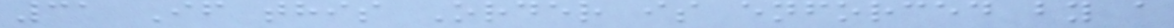31 If this Order is enforced by a
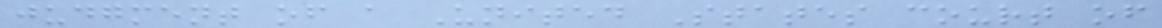judgment of a United States court of
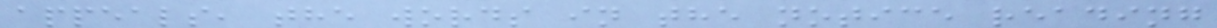appeals, the words in the notice reading
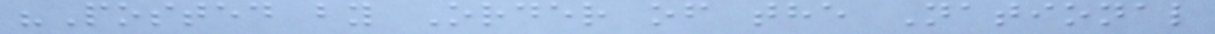"Posted by Order of the National
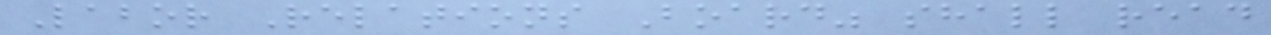Labor Relations Board" shall read
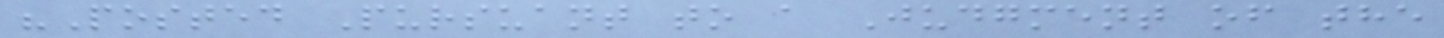"Posted Pursuant to a Judgment of the
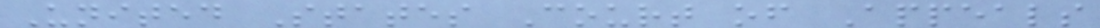United States Court of Appeals
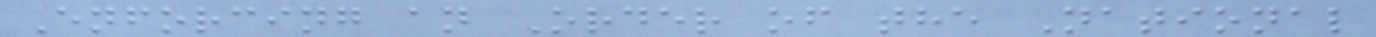Enforcing an Order of the National
